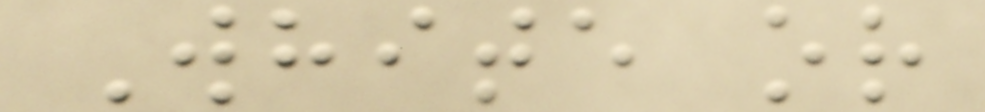White or
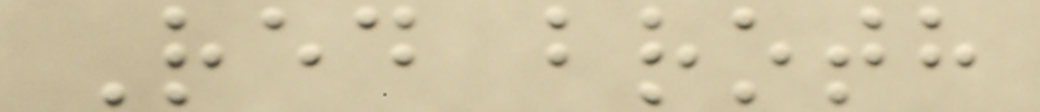Red broth
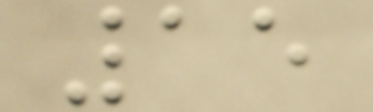15
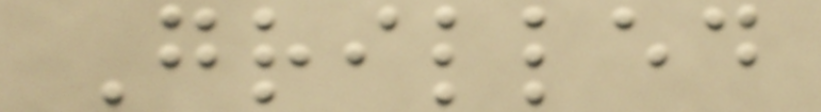Grilled
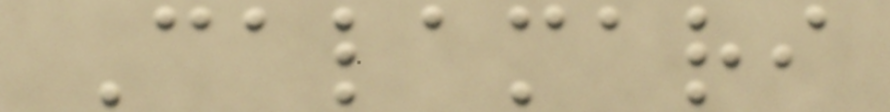Calamari
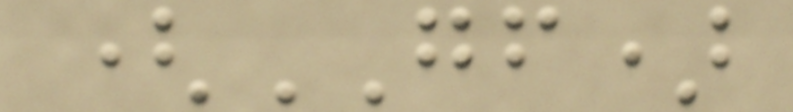(GF)
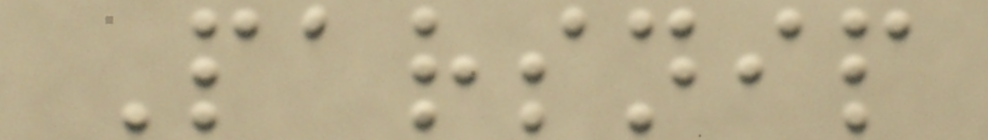Parsnip
